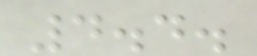4.4.
